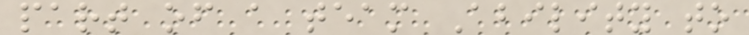part of a team Ability to
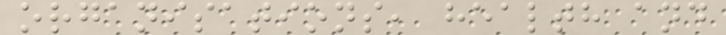organisations, health and
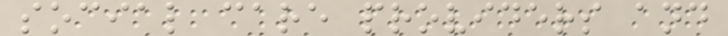social care providers and
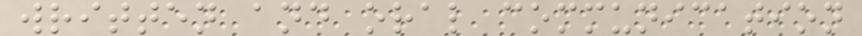written and oral communication
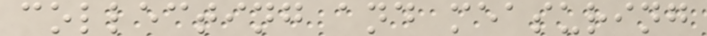collecting and measuring
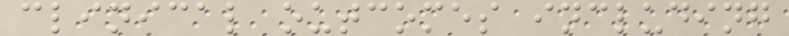clinical outcomes including
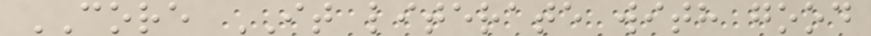CORE IT literate with good
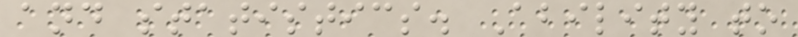and statistics. Ability to
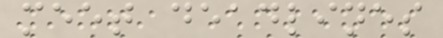meet deadlines
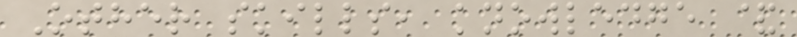Other skills, knowledge &
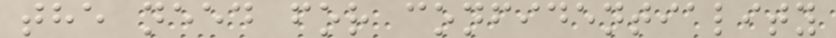the need for confidentiality
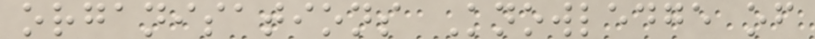organisations Knowledge of
